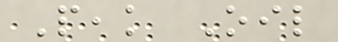Peak Oil
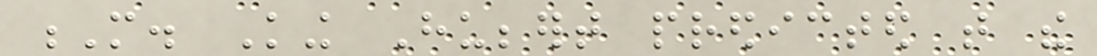M. King Hubbert predicted that the
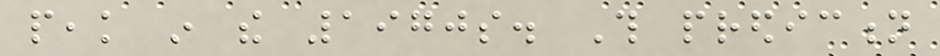peak in the 1970s. This prediction
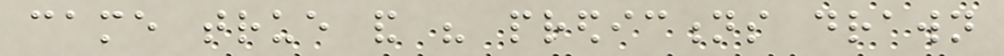came true and his predictions drawn
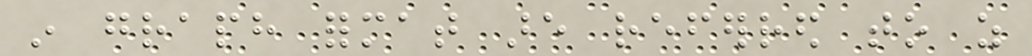in graph format are referred to as
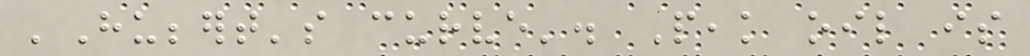'Hubbert's curve'. Peak oil is
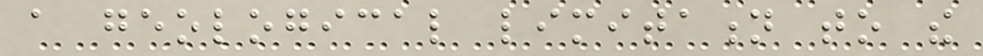a geological limitation to the
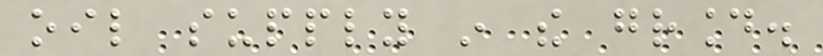oil supply in the ground.
